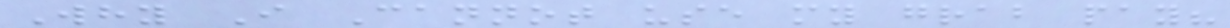Why I Cannot use my grab pay?
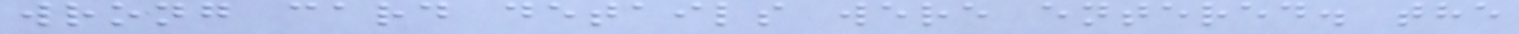wrong card details were entered. the
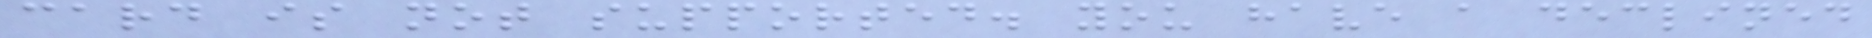card is not supported. you have a declined
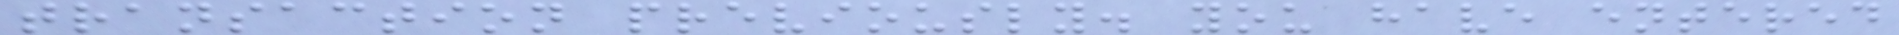transaction previously. you have entered
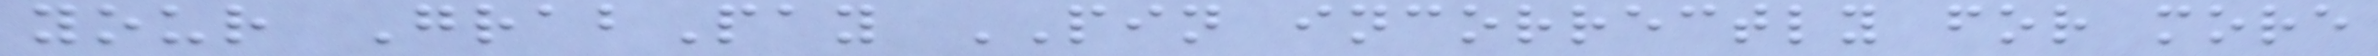your GrabPay PIN incorrectly for more
